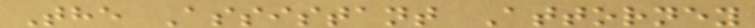The Assistant Attorney
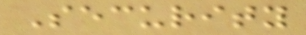Security
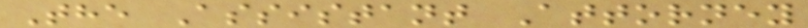The Assistant Attorney
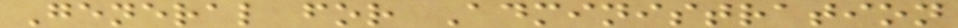General for Administration
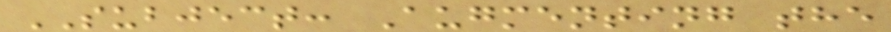SUBJECT: Augmenting the
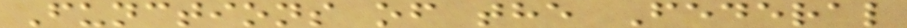Functions of the Federal
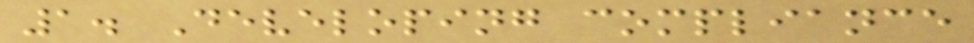1. Developing compliance
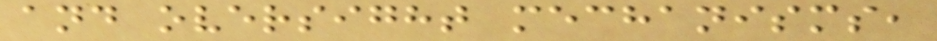and oversight mechanisms,
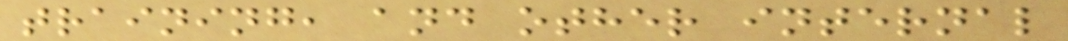training, and other internal
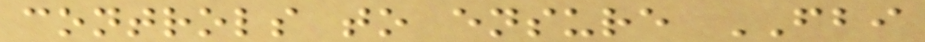controls to ensure FBI
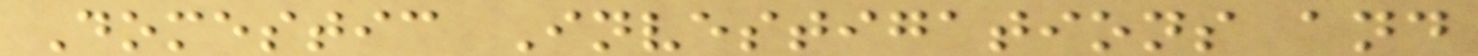Domestic Investigations and
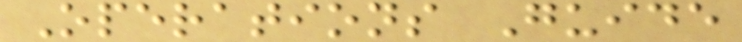Operations Guide
